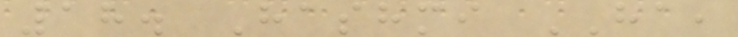18. Hashmi HA,
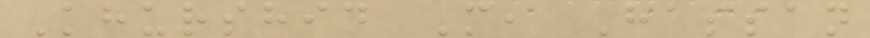Khurshid M, Hassan
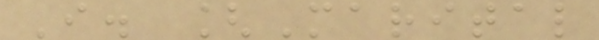I. [Marital
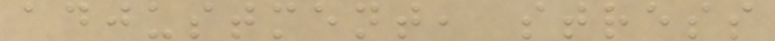adjustment, stress
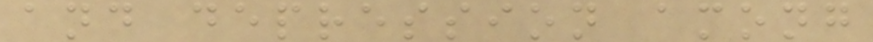and depression among
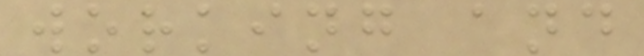working and
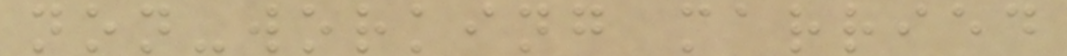non-working married
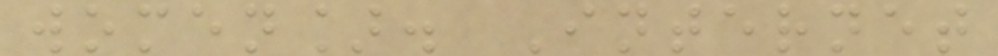women]. Internet
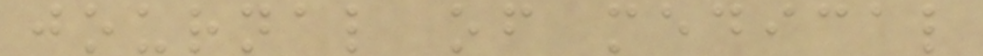journal of medical
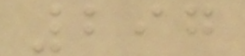297
